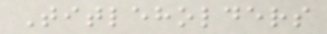Titleholders
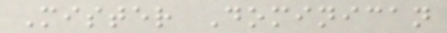Mister Dominican
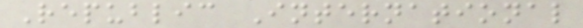Republic International
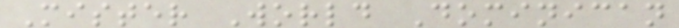Mister World Dominican
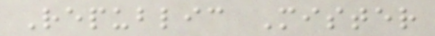Republic Mister
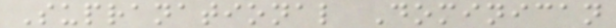Supranational Dominican
